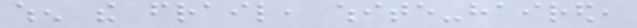when the frail, white-haired,
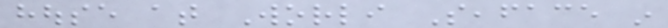house at Worli Seaface in
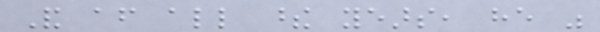And after all these years, he was
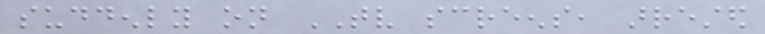suddenly on TV screens, arrested
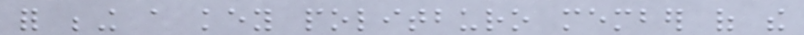for being a key politburo member of the
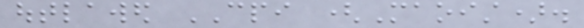outlawed CPI (Maoist).
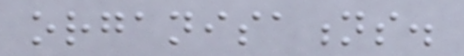organisations.
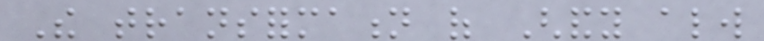The transformation of Ghandy always
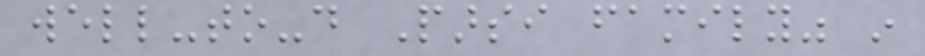well-to-do Parsi family" in
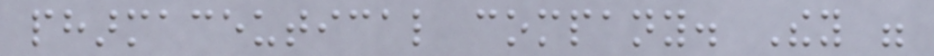pharmaceutical company. They were
